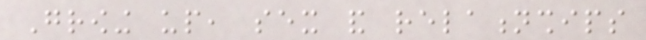Growing up, sex and relationships
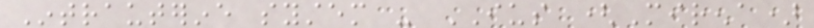Intrauterine system - IUS (Mirena)
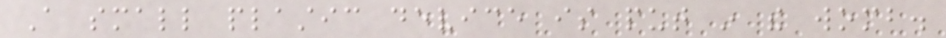A small plastic device is put in the womb.
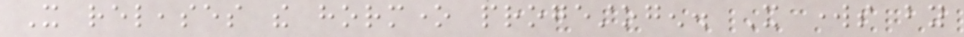It releases the hormone progestogen. It works by
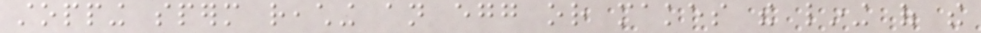stopping sperm reaching an egg or makes the lining of the
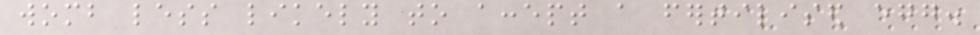womb less likely to accept a fertilised egg.
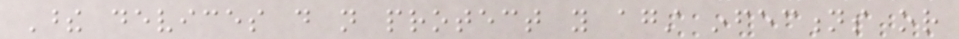These devices do not protect you against infections or
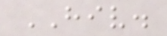HIV.
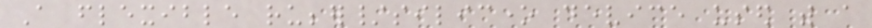A flexible rubber/silicone device used with a
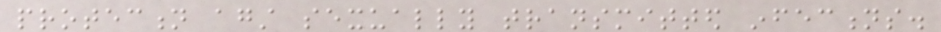protection against sexually transmitted infections.
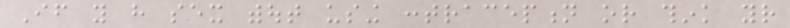If you have sex without using contraception or think your
